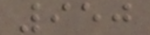950
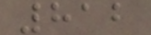812
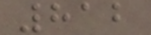812
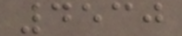4530
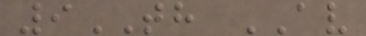9TH AV
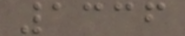1336
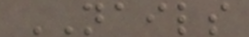NAILS
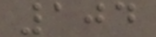104
